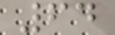64
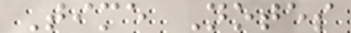Time Notes
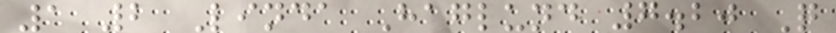1 2 Linda Haglund 7.20 Q
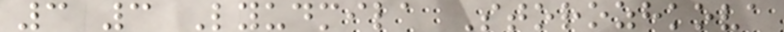3 3 Lyudmila Storozhkova
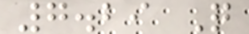7.29 Q
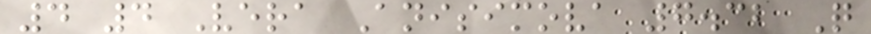4 4 Vera Anisimova 7.32 Q
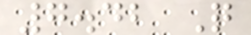7.42 Q
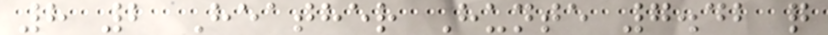8 2 Heather Hunte 7.42 q
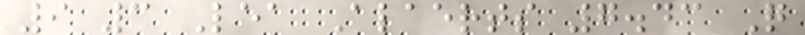9 3 Lea Alaerts 7.43 Q
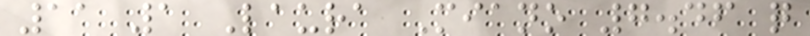11 1 Laura Miano 7.46 q
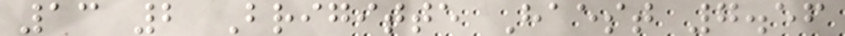13 2 Brigitte Haest 7.56
